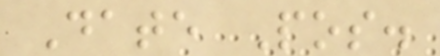Date Pos.
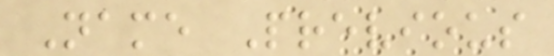Name Previous
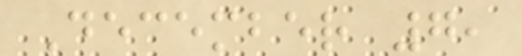December 7,
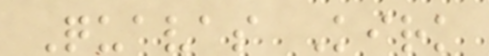Quavas Kirk
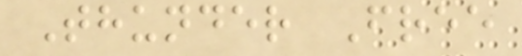Thunder Free
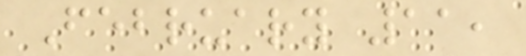February 11,
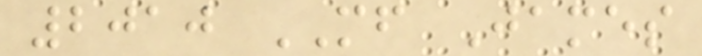2010 MF James
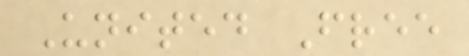United Free
